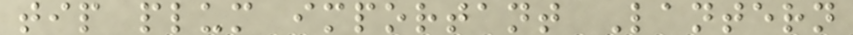tip plum important Lantern
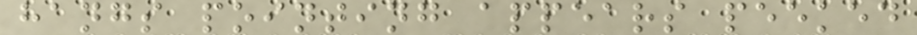hangs pointing appears peeked
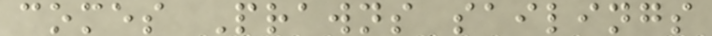comes Prawns sailings
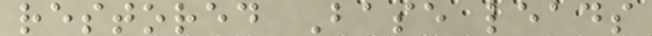restored Base leads
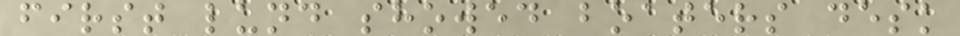first lund showed boaters desk
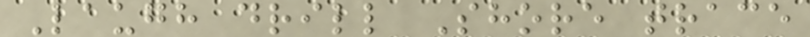Laugh drill Shore trace
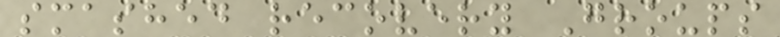smashed recovery Groups
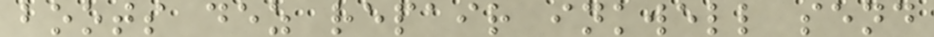boots dez repair inkwell send
